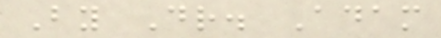By Dr. Adam
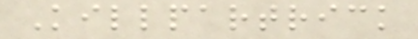Killpartrick
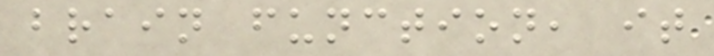brain function, it
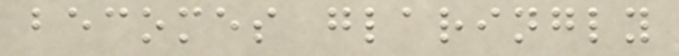becomes glaringly
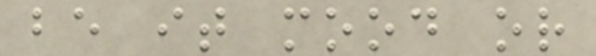be it mood or
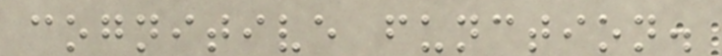cognitive function.
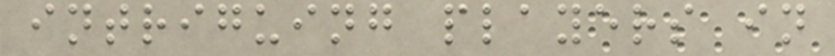intriguing players in
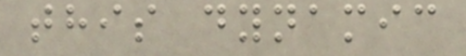this dynamic
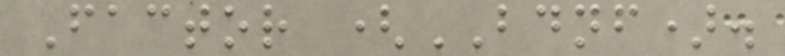Factor (BDNF).
